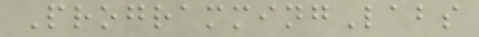ProgrammingLabs
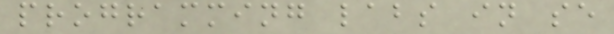programming labs in se
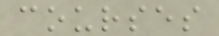courses
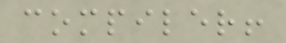compiler!
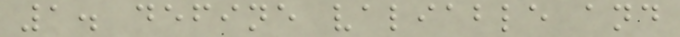1. define valiable and
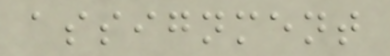assignment
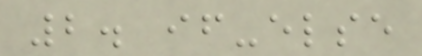2. if-else
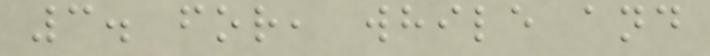3. for, while and
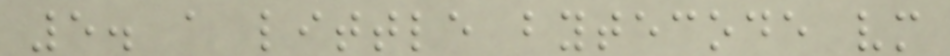5. a little bytecode vm
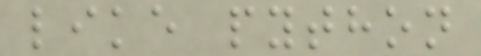like python
